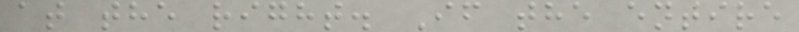at the right. If the entire
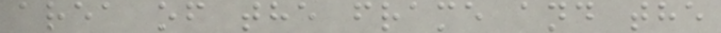area of the frame and the
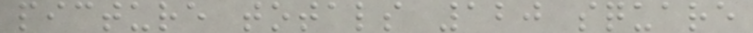picture totals 120 square
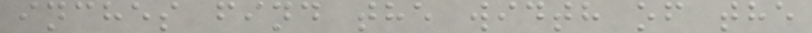inches find the width of the
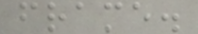frame.
